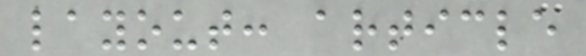layout: article
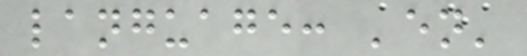language: 'en'
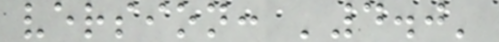version: '4.0'
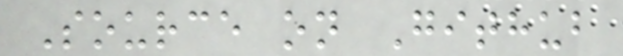Source on Github
